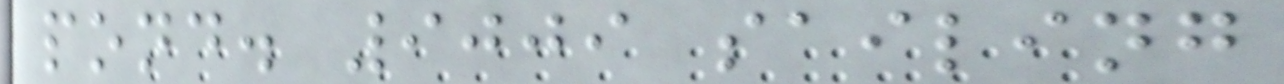pond. 9009 sailing
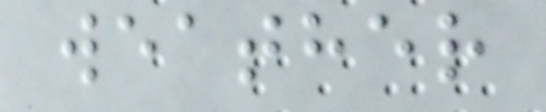weather
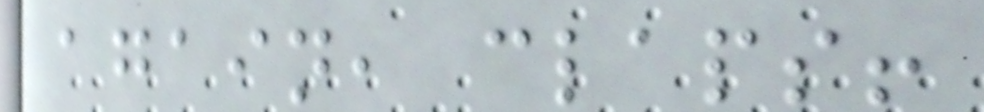again, claps!
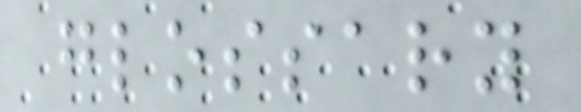glossary
